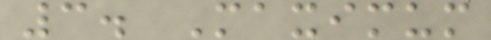3. Maximum
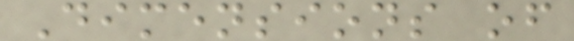Dimensions of
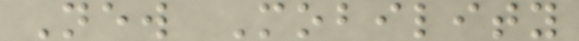New Mobility
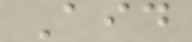Aid
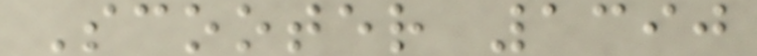Scooter 1390
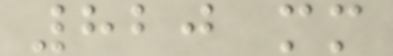820 mm
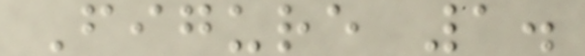Figure 1.
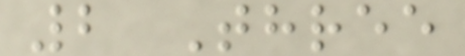2 Three
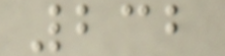232
